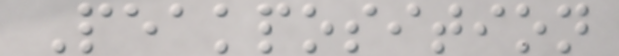Peakposition
